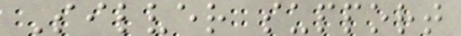Silver support
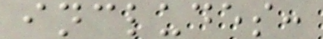includes:
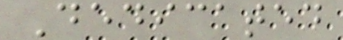Dedicated
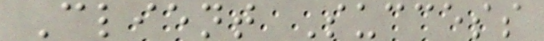Client Success
